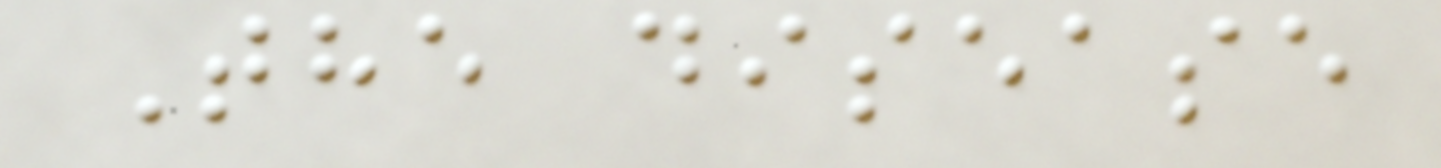The disease
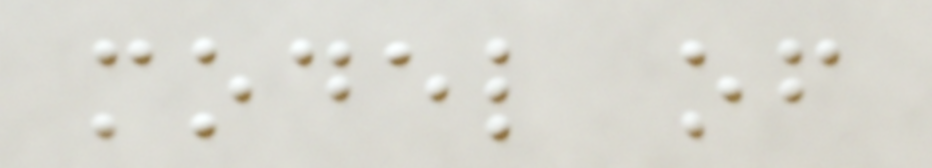model of
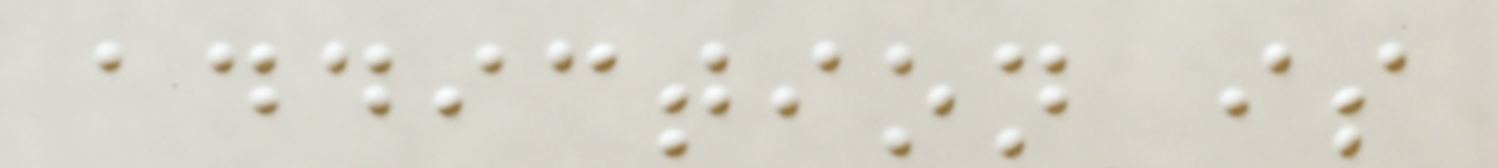addiction is
